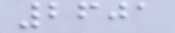2601
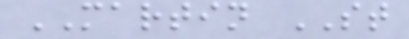MARTIN ST
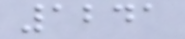1241
